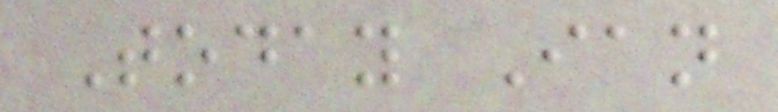Today Ian
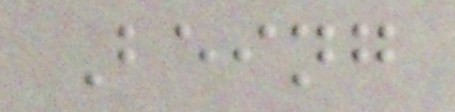Being
